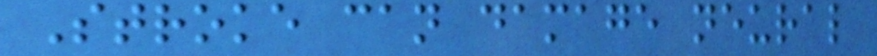Stroke can damage neural
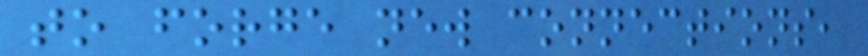to forge new connections,
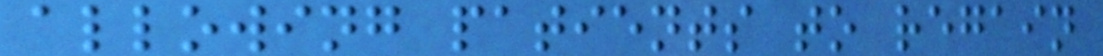allowing patients to regain
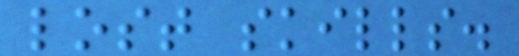lost skills.
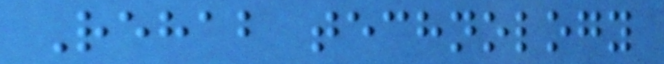Rehab technology
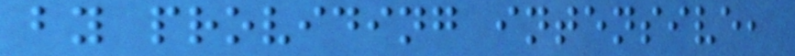by providing intensive,
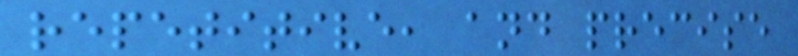repetitive, and precise
